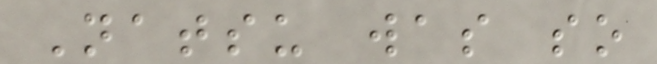Natsu was so
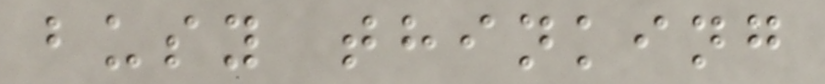busy thinking
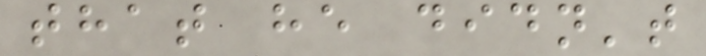that he didn't
